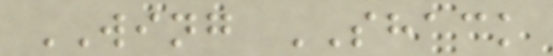WING SHACK
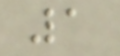1
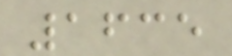1635
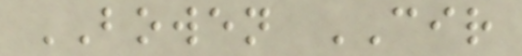BOWEN CIR
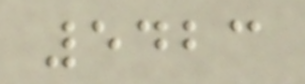5423
